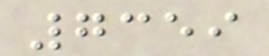7359
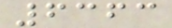6363
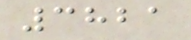3821
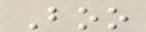Boo
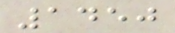1450
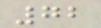72
